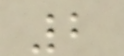2
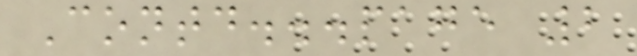Contd...page 2
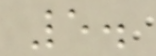5.
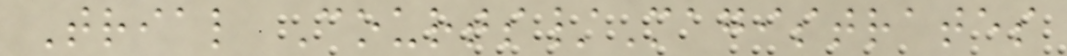Trial Courts/Magistrates
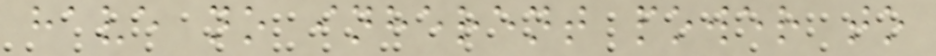have no inherent power to
